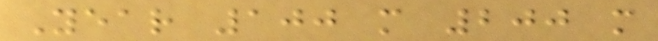Year 100 m 200 m
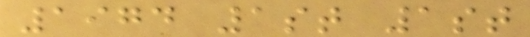1974 1st 1st
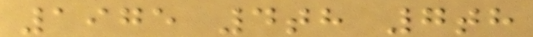1975 4th 7th
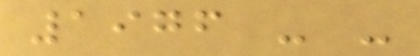1976 - -
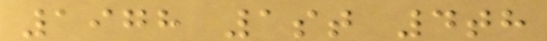1978 1st 4th
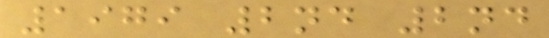1979 2nd 2nd
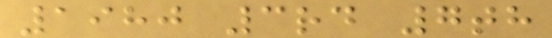1980 3rd 7th
